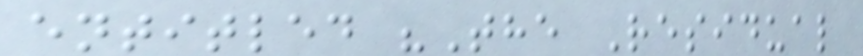entitled "The Residual
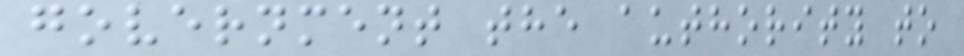government the authority to
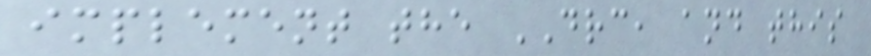implement the DRC, and this
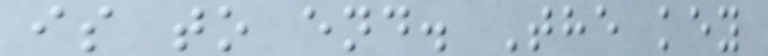is to end. The key
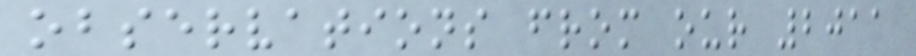observations from our 2011
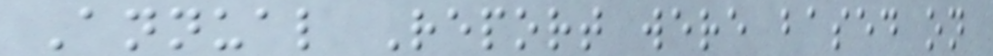Annual Report were based on
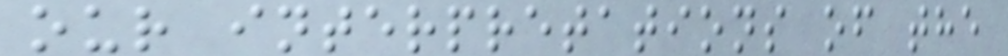our interpretations of the
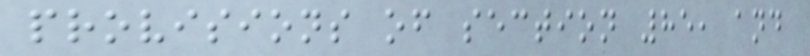provisions of section 85, and
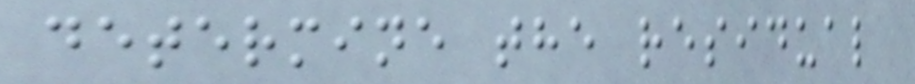determine the residual
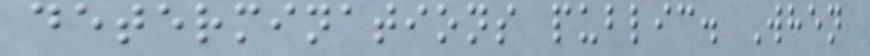determinations public. When
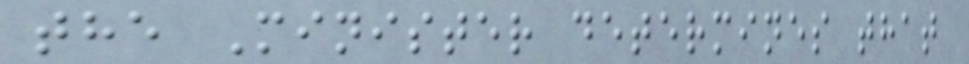the Minister determines that
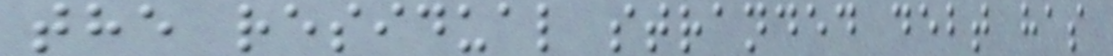the residual stranded debt has
